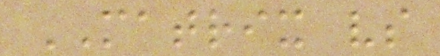MATRIX vs
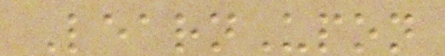LearnUpon
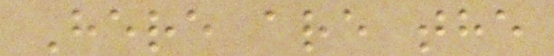Here are the
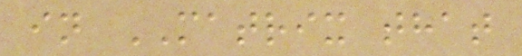in MATRIX that
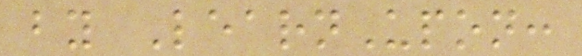by LearnUpon:
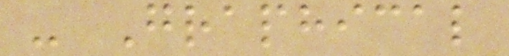- Graphical
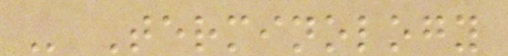- Terminology
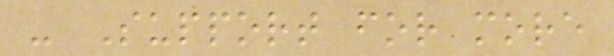- Support for more
